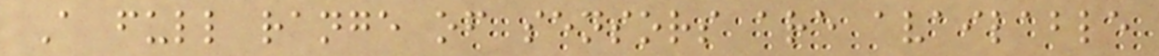A full range of sensors are available
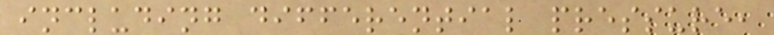including differential pressure,
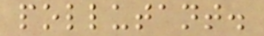pollutant.
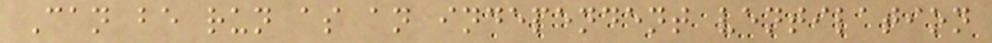Can be run as an independent ventilation
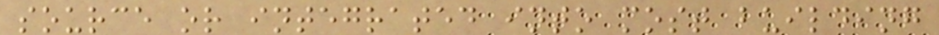source or integrated into most building
